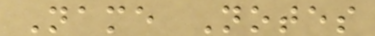Name Notes
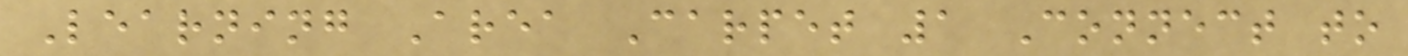Learning Area Carpet 1 Connect to
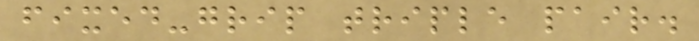fixed-grip triple pair.
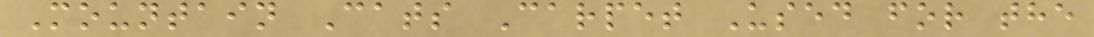Mountain Cats Carpet Used for the
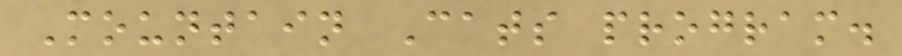Mountain Cats program.
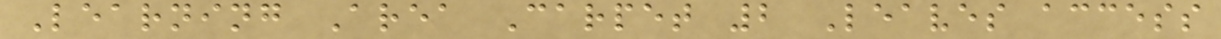Learning Area Carpet 2 Leaves access
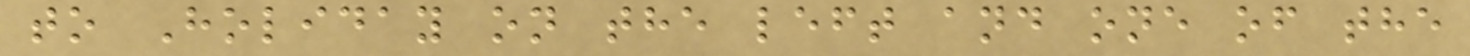to Holiday on the left and one of the
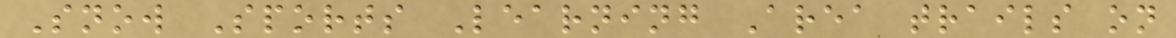Snow Sports Learning Area trails on
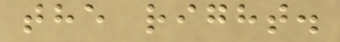the right.
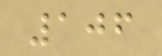106
